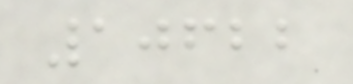10622
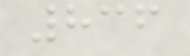836
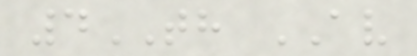4TH AV
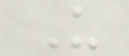U
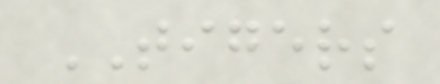TIGERS
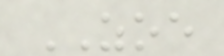ZOE
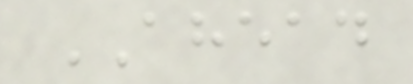AHEAD
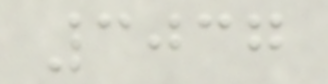3037
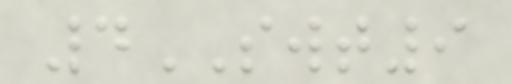4SWT9
